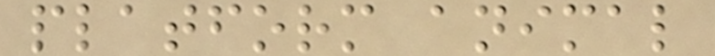platform animal
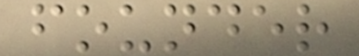founder
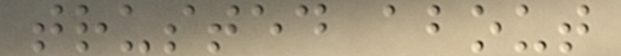trusted about
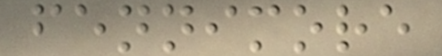fennimore
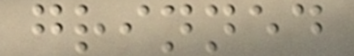grinned
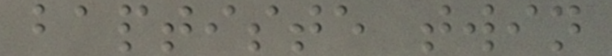baptiste twin
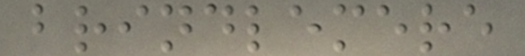brindlemere
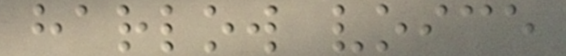harlow voice
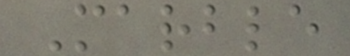Marble
